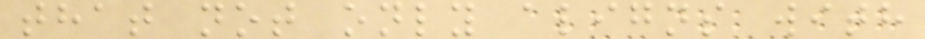that not only aligns with
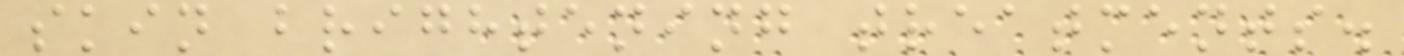skin brightening treatments.
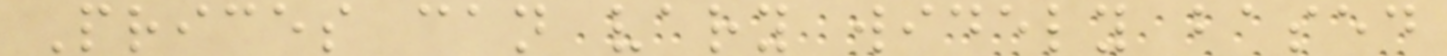Prices can vary widely based
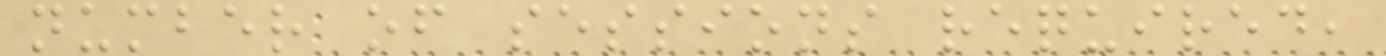number of sessions required,
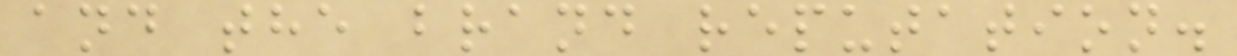and the brand reputation.
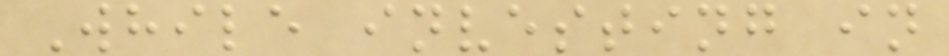While investing in
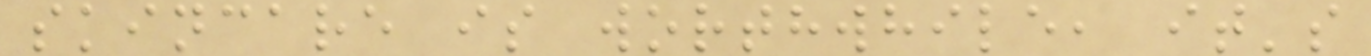skincare is worthwhile, it's
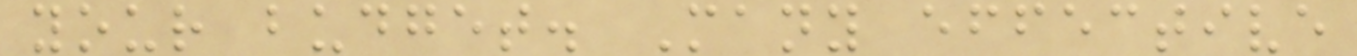your budget. Many effective
